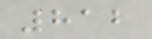812
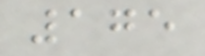175
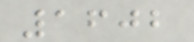1602
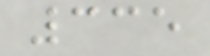335
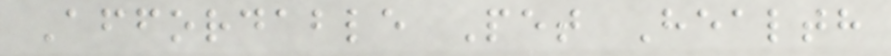Affordable Pet Health
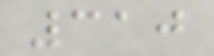310
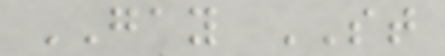GAY ST
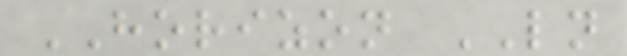HORIZON LN
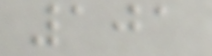101
